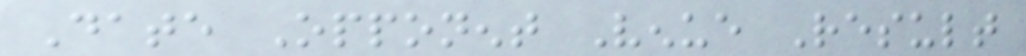Date Opponent Venue Result
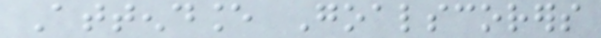Attendance Goalscorers
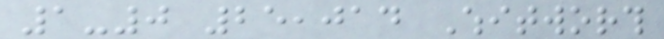1-0 25,014 Whitworth
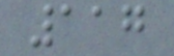117
